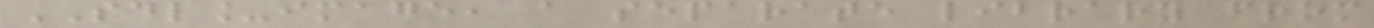SDL_image, a separate library from
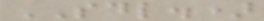SDL.)
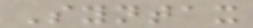Syntax
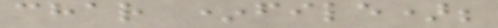char *file);
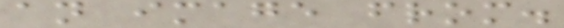an image from.
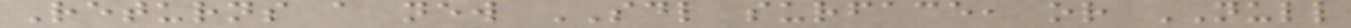Returns a new SDL surface, or NULL
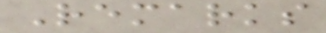Remarks
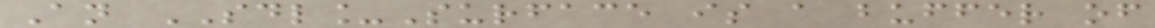An SDL_Surface is a buffer of
